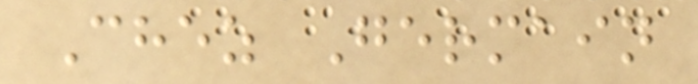Chez Germain
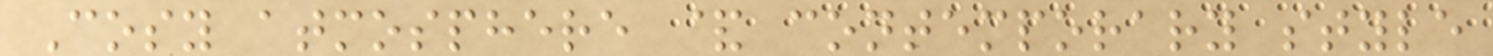Cosy atmosphere & contemporary style
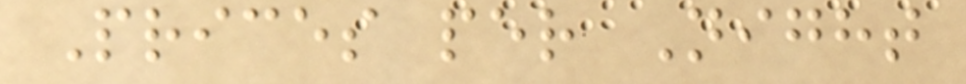Prices per Night
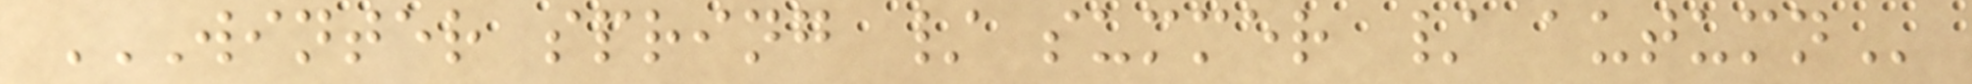WINTER SPRING / SUMMER / AUTUMN
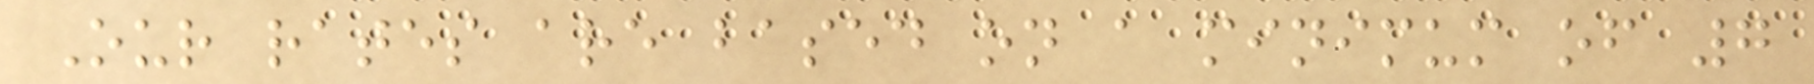Our rates are based on a minimum of 7
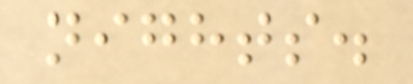nights.
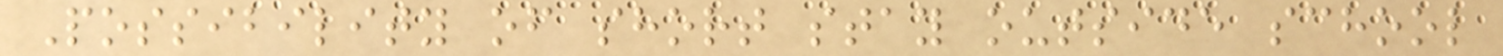Possibility of short stay outside school
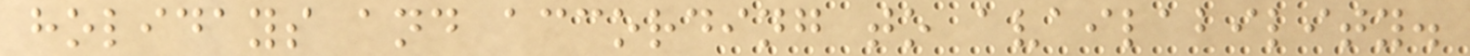holidays and according to availability.
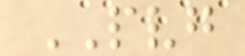PVG
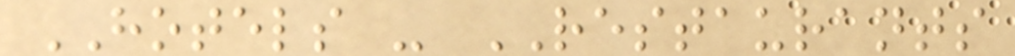HOTELS - RESTAURANTS
